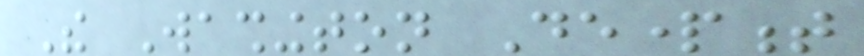The Washington Department
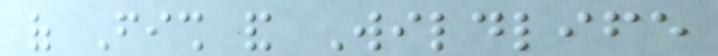of Fish and Wildlife
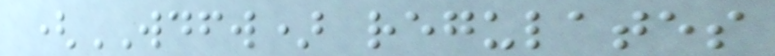(WDFW) regulates
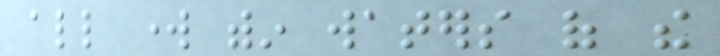all work within waters of the
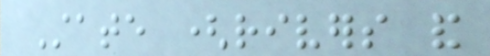State (rivers and
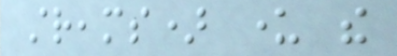streams) under the
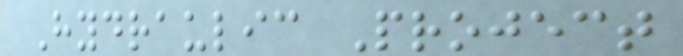Hydraulic Project
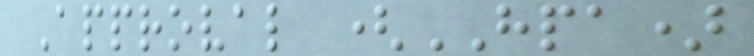Approval (HPA)
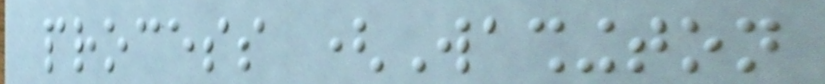process (Washington
